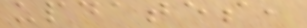updates,
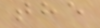the
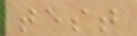test
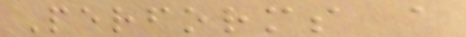Performs a
